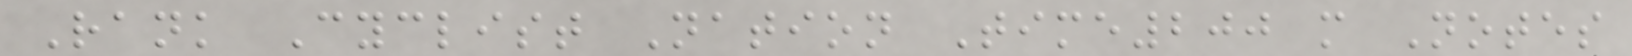Rank Cyclist Nation Time200 m Notes
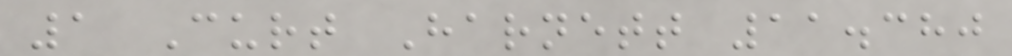1 Curt Harnett 11.380
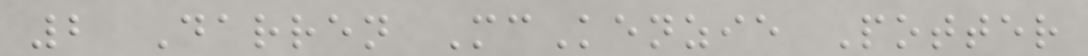2 Darren McKenzie Potter
